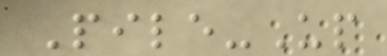Pile-Up
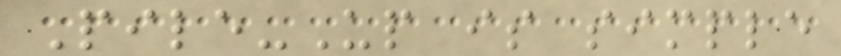Pile-Up is simple
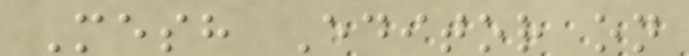Mesh Editor on
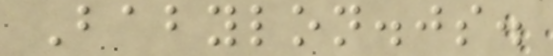Babylon.js.
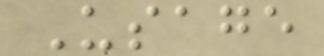Usage
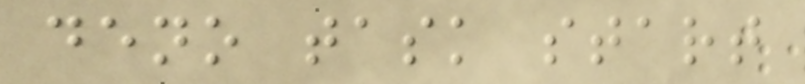deno task start
